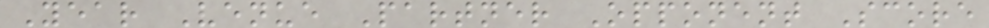Year Venue Partner Opponent Score
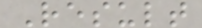Result
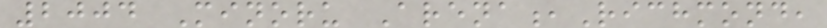2004 Minoru Arena,Richmond,
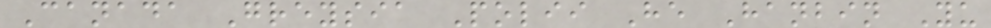Canada Greysia Polii He Hanbin Yu
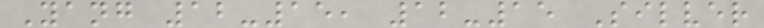Yang 12-15, 12-15 Silver
